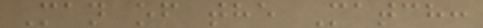Man of the Match:
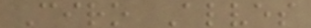Ciro Alves
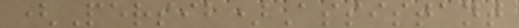(Persib)Assistant
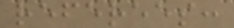referees:
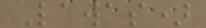Lawas)
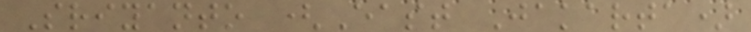Sriyanto (East Jakarta)
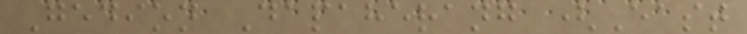Gedion Dapaherang (East
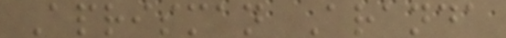Aprisman Aranda
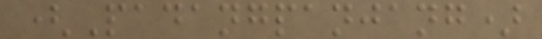(Padangpanjang)
